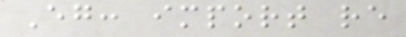Eg: import re
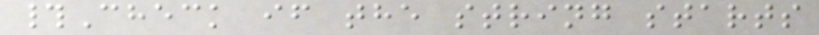#Check if the string starts
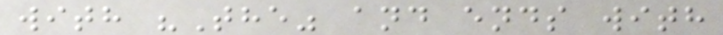with "The" and ends with
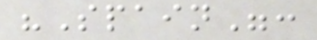"Spain":
